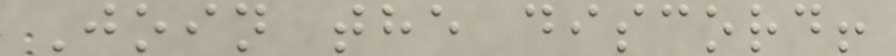Join the discord!
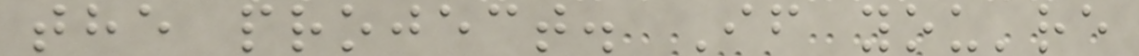the project. If you're
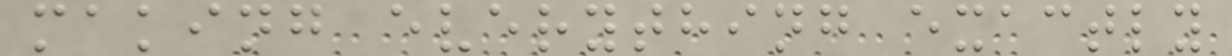making everything exactly
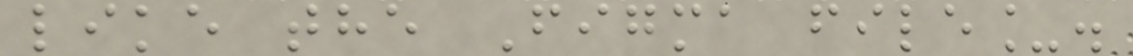like the Figma file_.
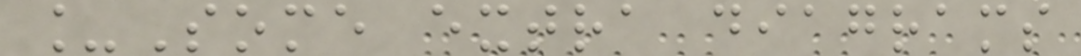_Some extra diagrams
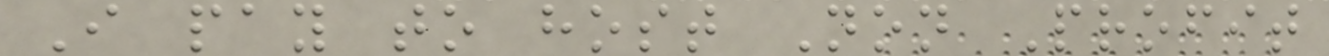I pay to host Non Profit
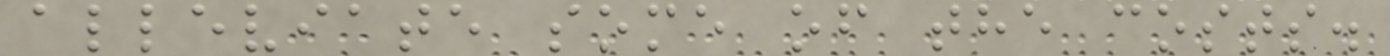alleviate some of the costs.
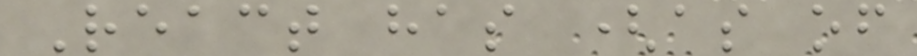React has (as of
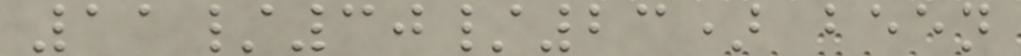11/30/23) been
